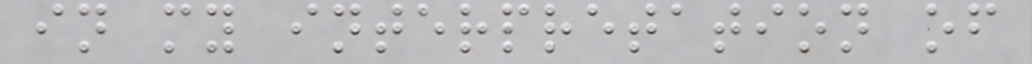in my interpretation of
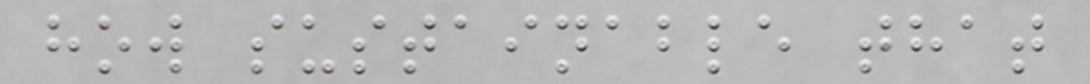how sustainable that
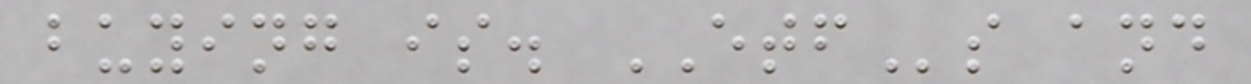buying is. ETFs and
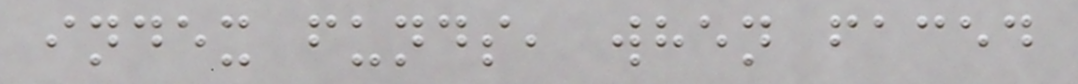index funds, when faced
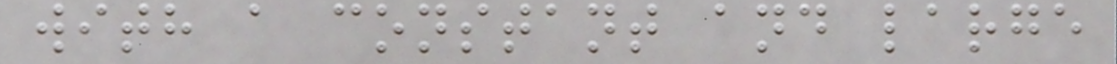with a constant and large
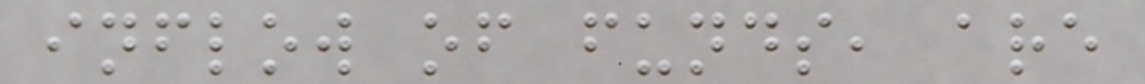inflow of funds, are
